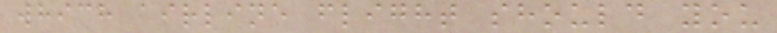which airline flight should you
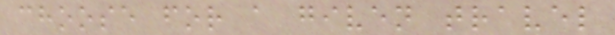choose for a given travel
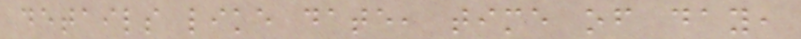details like date, time of day,
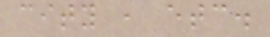city , etc.
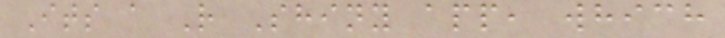Its a R Shiny app, which
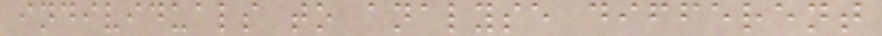individuals to analyse different
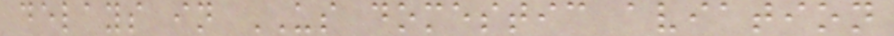delays in US domestic aviation
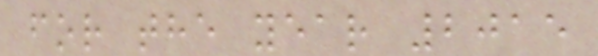for the year 2015
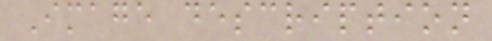Image description
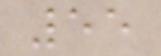55
